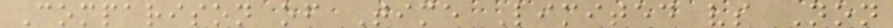Comparison of Time Limited vs Non
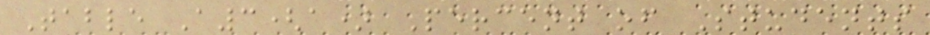Table A3(a) Percent of Students
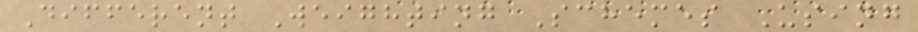Different Weighting Schemes Using
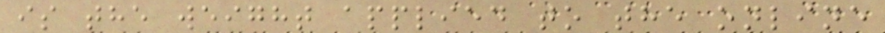is the weight applied to the online
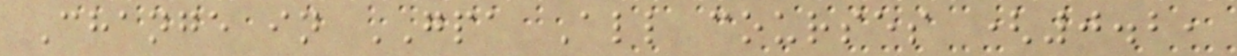Change in GPA All courses (0.2,
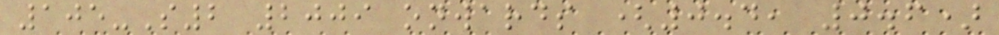105-S2 2009 onwards (0.4, 0.6)
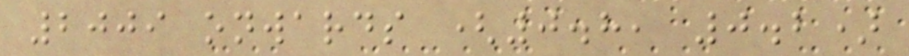2009 onwards (0.8, 0.2)
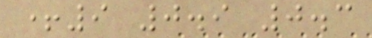+9 0.9 0.3
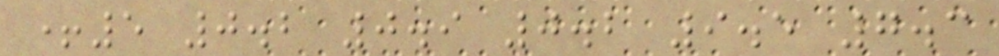+5 0.2 0.9 0.2 9.5 7.3
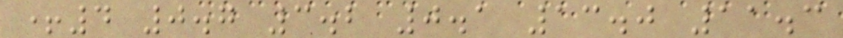+4 0.7 3.2 0.1 13.0 11.3
